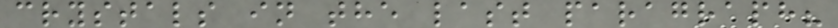crystals in the last paragraph?
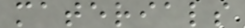materials
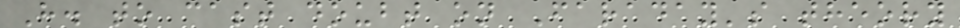H. to cast doubt on Faraday's theory
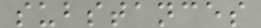substances
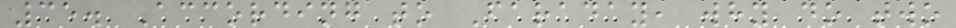35. According to Faraday, why do two
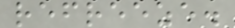refreeze.
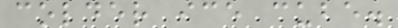colder ice cube.
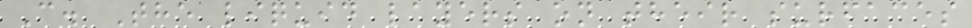C. The liquid layers on their surfaces
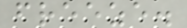freeze.
